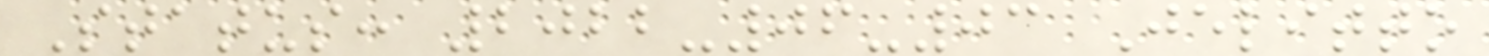Status: 2022-06-03 Jelitto
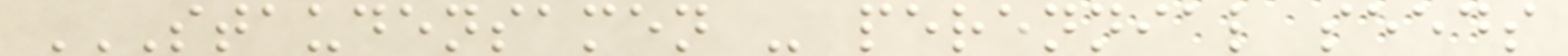STAUDENSAMEN - PERENNIAL SEEDS
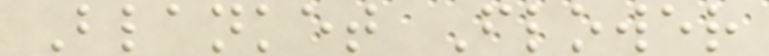Blanket Flower
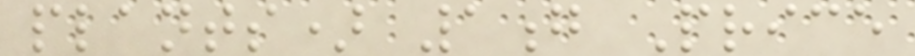plants) 1g Price
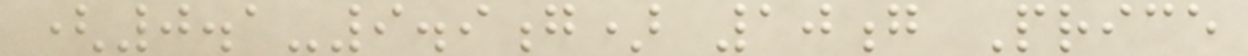(0.1-9.9g) 10g Price
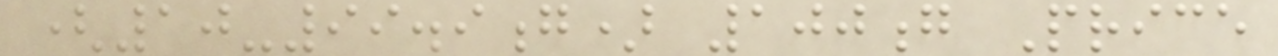(10-99.9g) 100g Price
